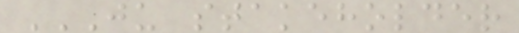JU STAKEHOLDER
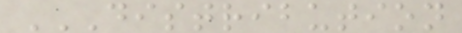DISTRIBUTION
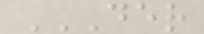DER
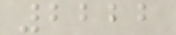2222
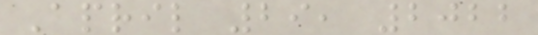April 29, 2022
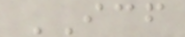ICF
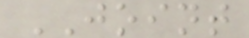JOINT
